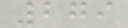279
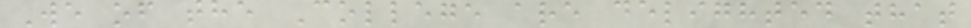We of the College are delighted that
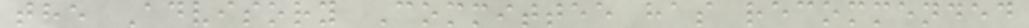the Advisory Committee has recommended
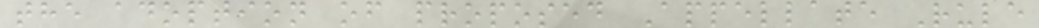the adoption of proposed Appellate Rule
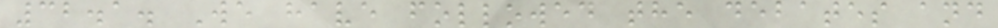32.1. We have followed the debates and
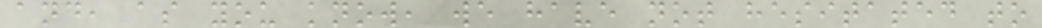and, as you know, we have not hesitated to
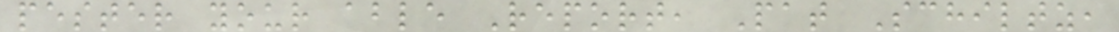pester your able Report, Pat Schiltz,
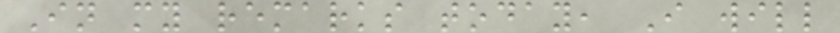In my remarks today, I will
